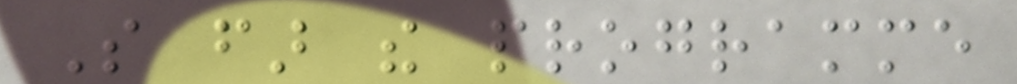So far the programme
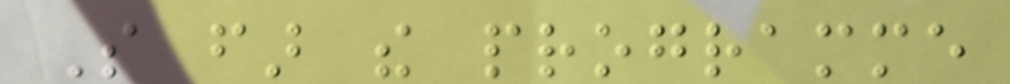So far the programme
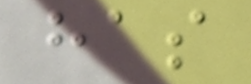has
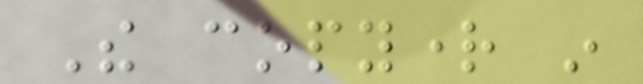The copyright in
